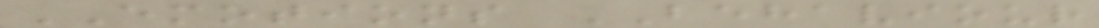EMOTIONS BEHAVIOUR
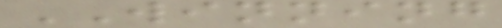WINNING
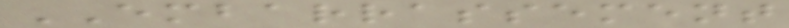EMBARRASSEMENT
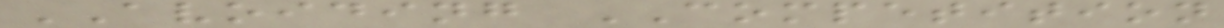AVOIDING COMPETITION
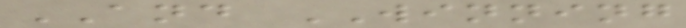AND WINNING
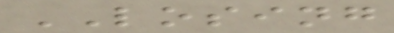LOSING
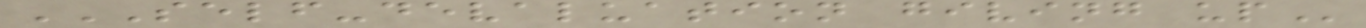SELF-DEVALUATION GIVING UP
